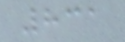831
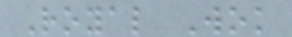Royal Wok
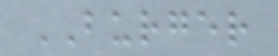BURGER
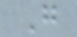G
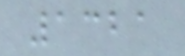1321
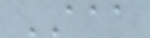AAA
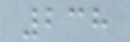238
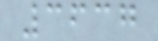3637
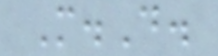M.D.
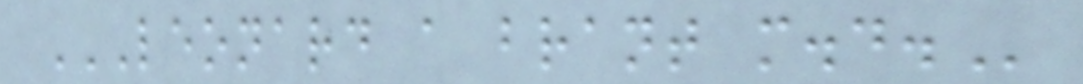LEONARD A BRANT M.D.
